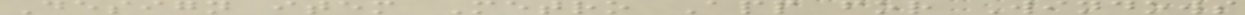Design item Metro App for Windows
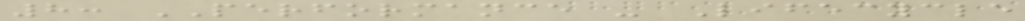8: PERFORMANCE - Lifecycle
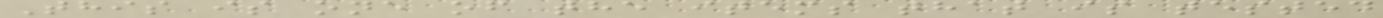This is one of the items that is tested
